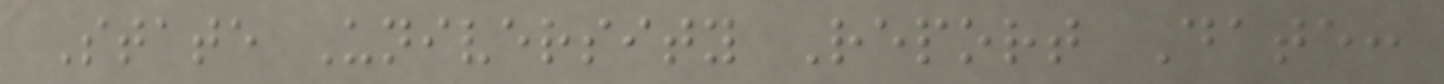State University Report Date:
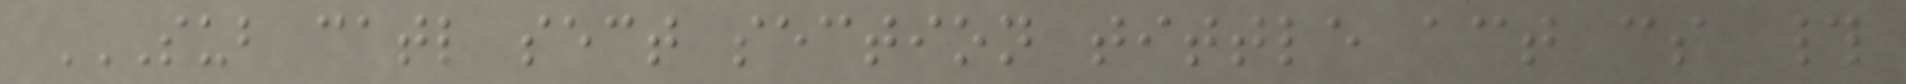SUB CATL SECT SECTION TITTLE ACT CS #
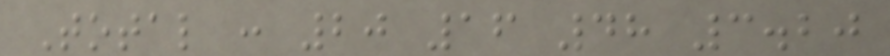Total : 20 16 48 3.20
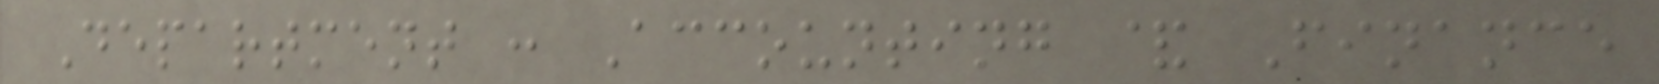Department : Accounting & Finance
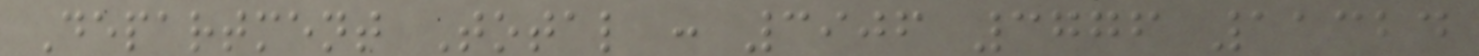Department Total : 3906 3776 11324
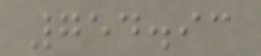754.93
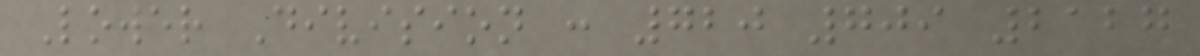Lower Division : 720 709 2127
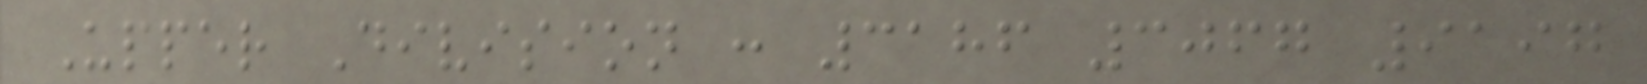Upper Division : 3186 3067 9197
